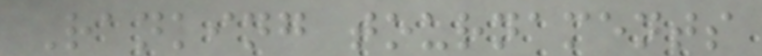Ranking tournaments
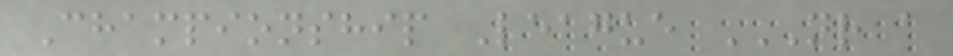Championship League NR A
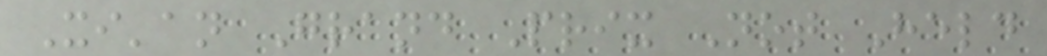Xi'an Grand Prix Not Held
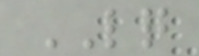LQ
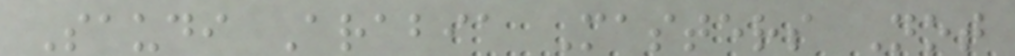Saudi Arabia Masters Not
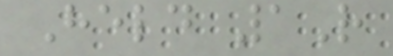Held 1R
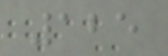125
